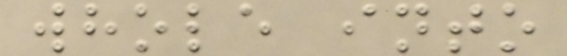whole into
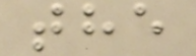the
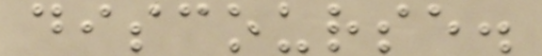discourse.
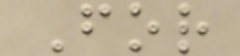For
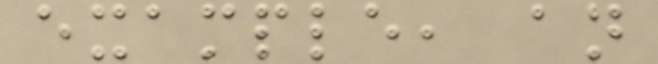example, an
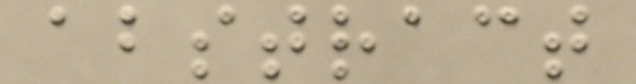abstract
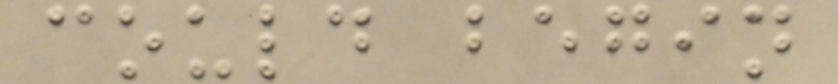could begin
